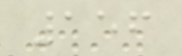156
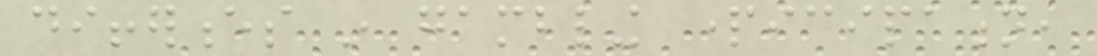differences in gambling participation,
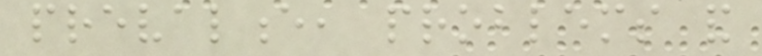prevalence, problems and
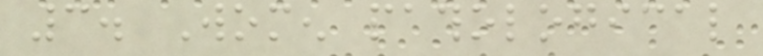3. Women pathological
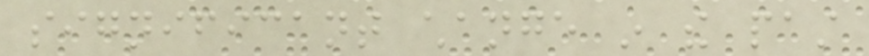significant change in the past
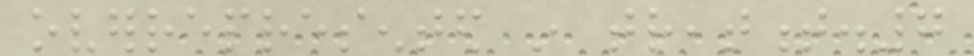overrepresented in treatment.7
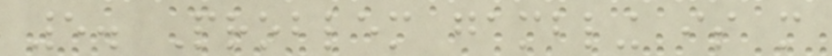5. Problem gambling is more
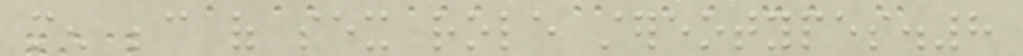men because of sex role stereotypes.8
